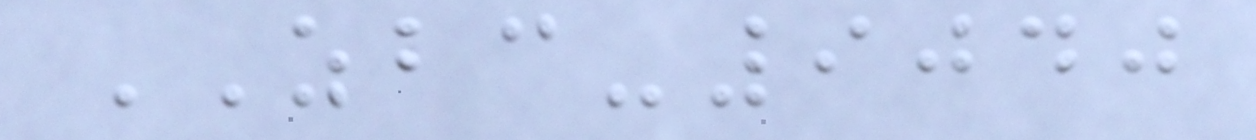ZBC-9040
